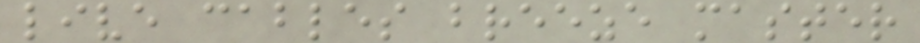live cables breeze master
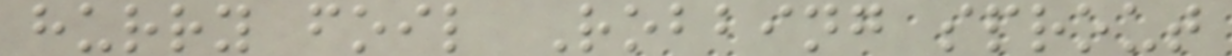hurry foil Robbing sprout
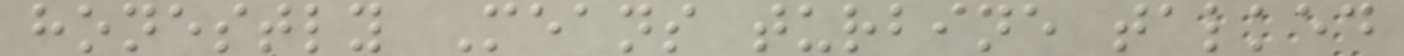honestly Means turbine talked
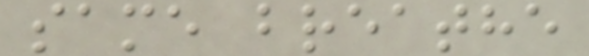same breathe
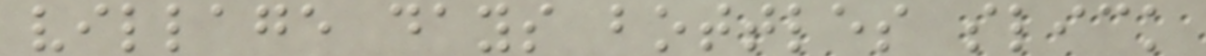village days bottles slick
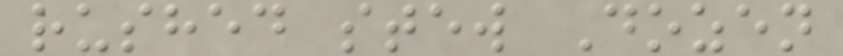rushed stew Dozen
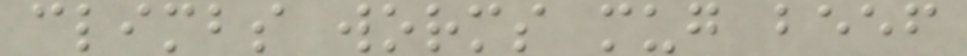climbs worms mug beef
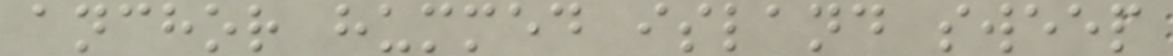anchor hummed island sweep
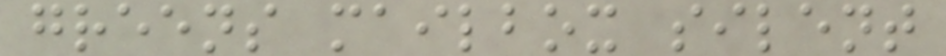greens mailbox silent
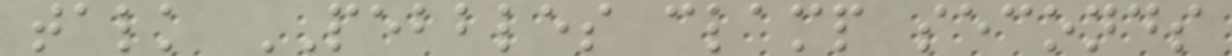talk PEBBLES clamp seconds
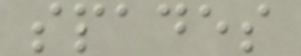spades
